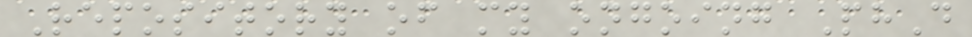Repository of my ongoing PhD
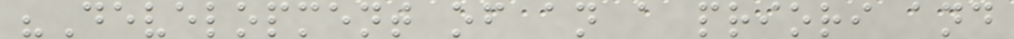"Development of an a priori and
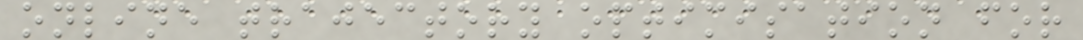online trajectory optimisation for
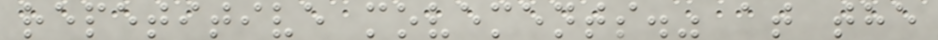repetitive movements." at the
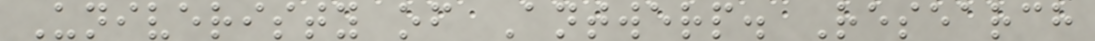Univeristy of Antwerp. Research
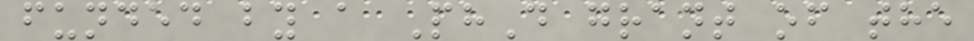funded by a PhD grant of the
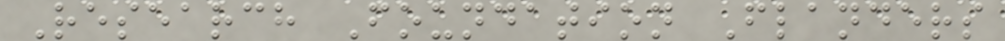Research Foundation Flanders
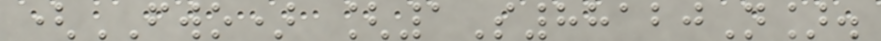(FWO) [1S88120N].
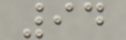94
